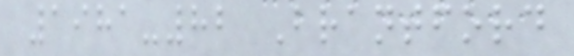1981-82 Brantford
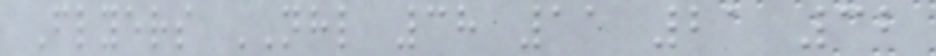Flyers NHL 38 11 21 32
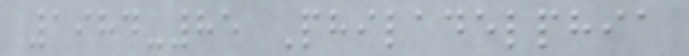1984-85 Philadelphia
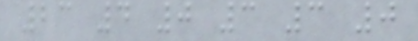23 4 0 3 3 0
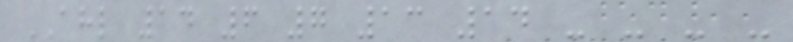AHL 14 6 7 13 14 - - - -
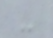-
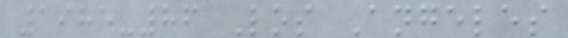1985-86 Los Angeles
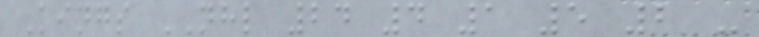Kings NHL 24 4 1 5 2 -
